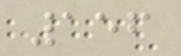156
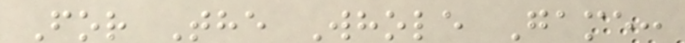For The Whole Game:
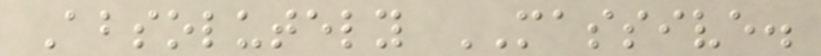Absolutely MASSIVE.
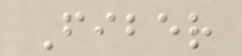Fiber
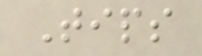Tips
